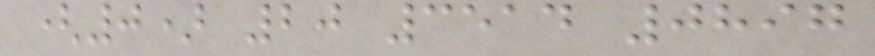(0) 20 3514 0897
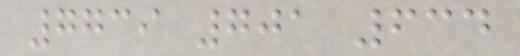7739 701 634
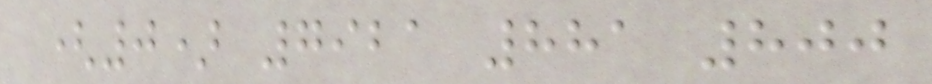(0) 7921 881 800
